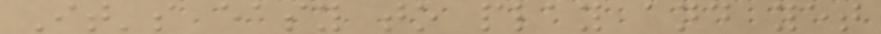It's easy to play and yet
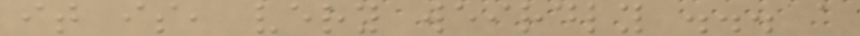it is, very weirdly ... a
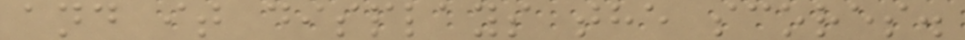and it displays the scores.
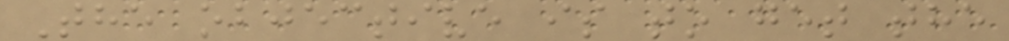The objective is to get the
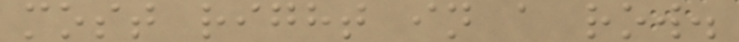most right in a row.
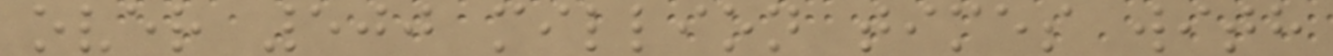over 500 million times with
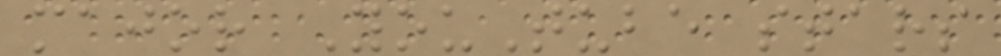major YouTube stars
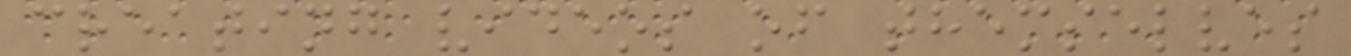creating videos of themselves
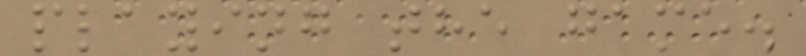playing the game.
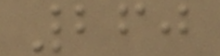260
